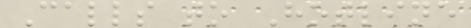Calls to Hotline
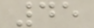45
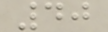40
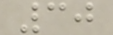30
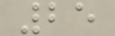25
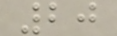20
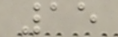15
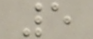5
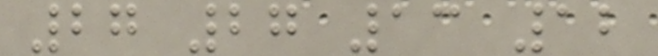27 27 13 12
